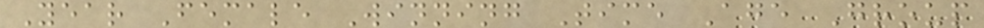Year Female Winning Time Age Group
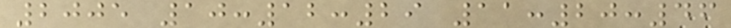2005 10:12:29 11:20:46
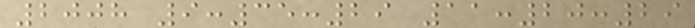2008 9:35:29 11:20:29
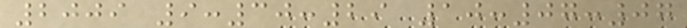2009 9:30:29 10:07:07
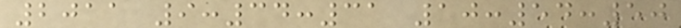2011 9:34:31 10:54:50
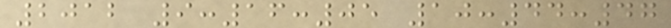2012 9:16:05 10:44:47
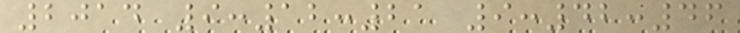2014 9:12:21 9:42:46
